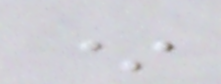*
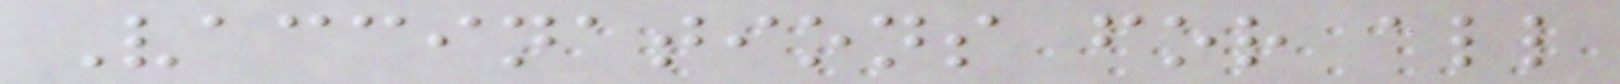Vaccinations for all
